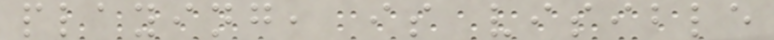playing, is visible
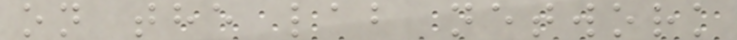on the lab network
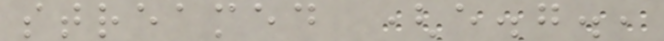streamed (e.g.,
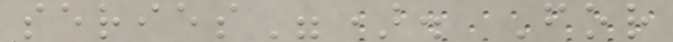series"). For
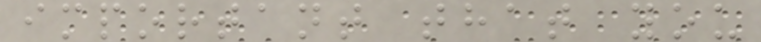important that you
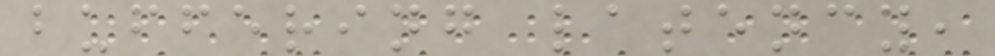buffering latency,
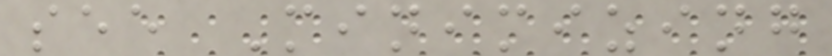see Minimizing
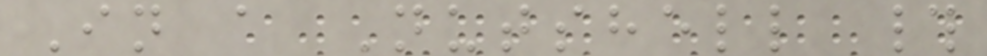In a Nutshell #
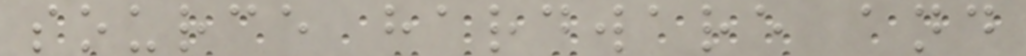source hardware and
